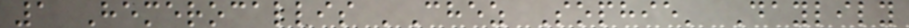1 Hemerocallis 'Chez Sophie' Daylily
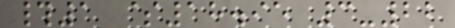#1 $18.95 3-22
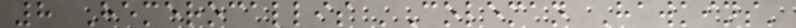8 Hemerocallis 'Coleman Hawkins'
